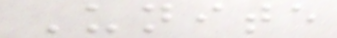Unite
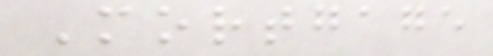Mortgage
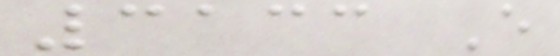3133 E
